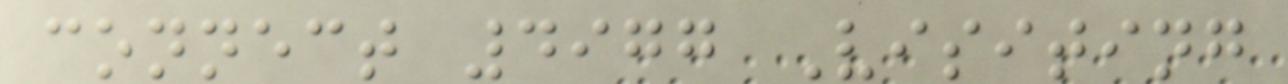connect 4977 Visiting
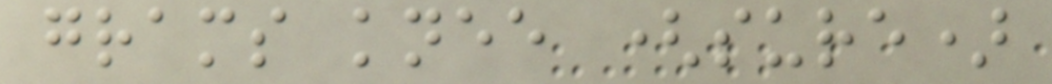grams knee (sure)
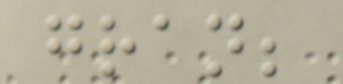gran;
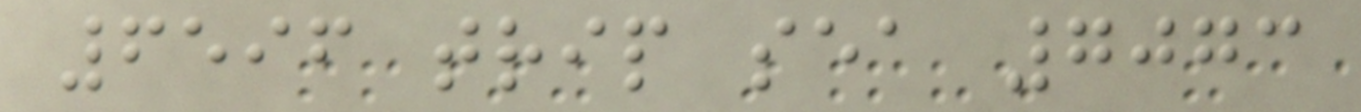6596 trip sea 7073
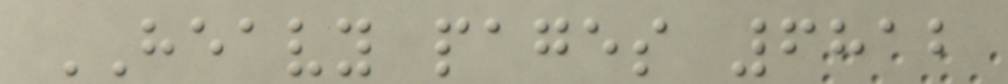HEAVY pages 6812
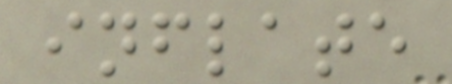inflate
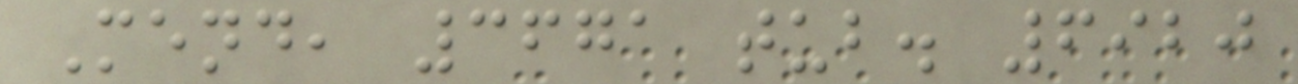Mend, 3671 tub. 6920
